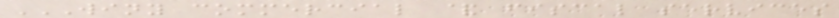WINY COMMERCIAL & FISCAL SERVICES
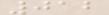012
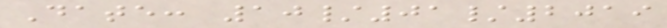Date: 10/01/2019
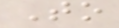To
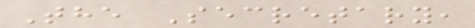The Secretary,
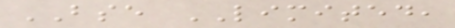BSE LIMITED,
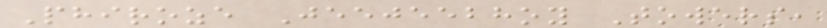Phiroze Jeejeebhoy Towers,
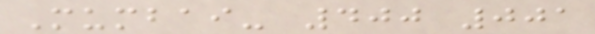Mumbai- 400 001
